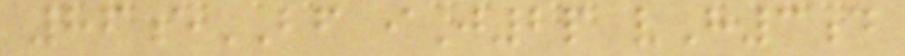86eBF iJ2p vH3d
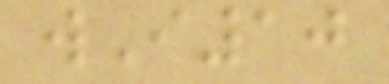wI10
